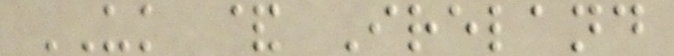UK & Ireland
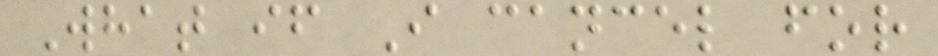What if I cancel for
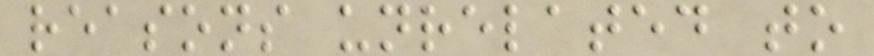reasons unrelated to
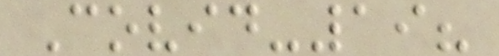Covid-19?
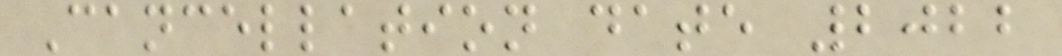Cancellation date 2022
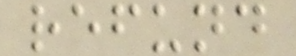refund
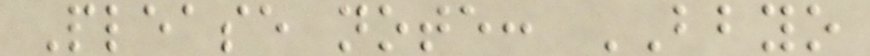Please note: BBYO
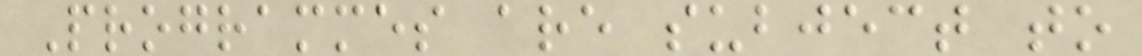Programmes are subject to
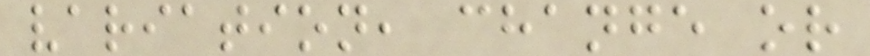variation, change or
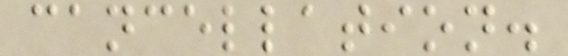cancellation.
